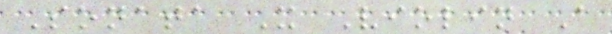Sonata X Violin A
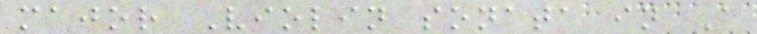major Violin sonata in A
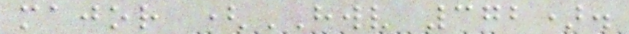major (HWV 372).
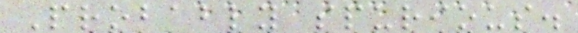Probably spurious.
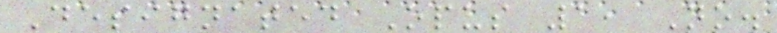Designated Opus 1, No.
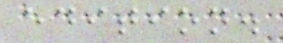edition.
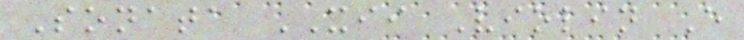Sonata XII Violin E
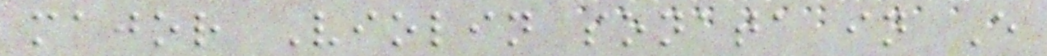major Violin sonata in E
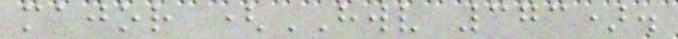major (HWV 373).
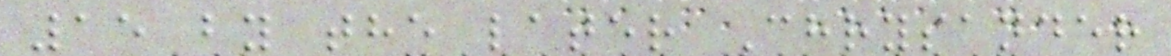15 by the later Chrysander
